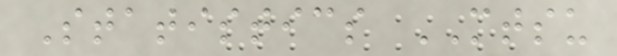Statistics MTSU
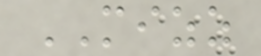MIZZ
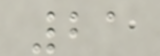21
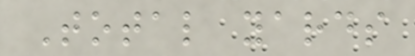Total yards
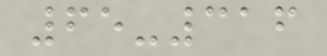65-316
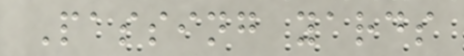Passing yards
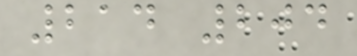214 204
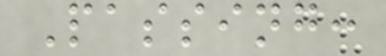Passing:
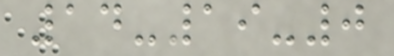14-19-0
